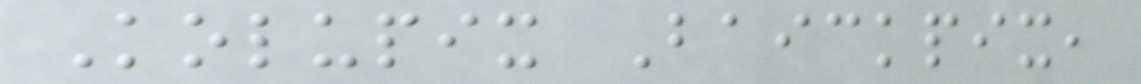Kolupix Baickpix,
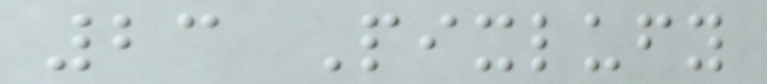23 Pixlufy
